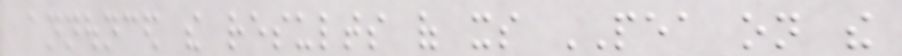announced the results of its PEA on the
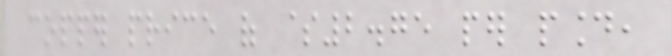copper price of $2.75 per pound,
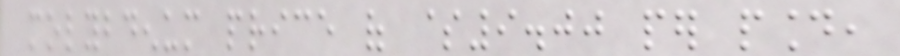molybdenum price of $9.00 per pound,
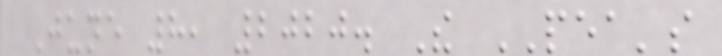June 8, 2020. The PEA's
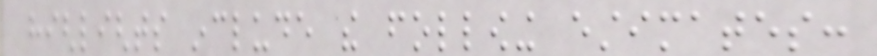highlights include the following estimates:
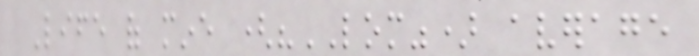Life of mine ("LOM") average
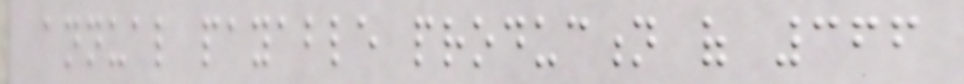annual payable production of 366
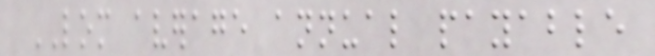LOM average annual payable
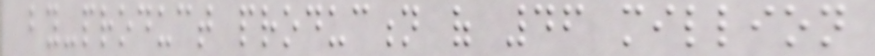by-product production of 46 million
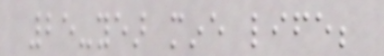25-year mine life;
